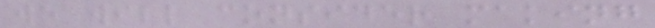we will consider making
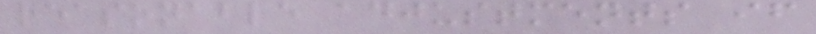reasonable adjustments if
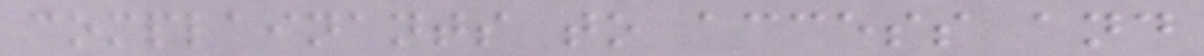complainants to access and
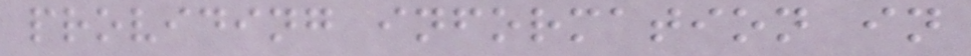providing information in
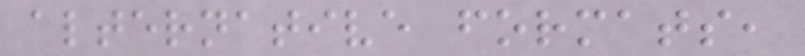alternative formats,
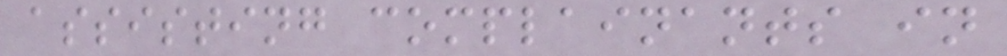assisting complainants in
